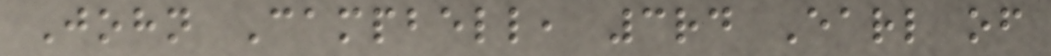John Campbell, 3rd Earl of
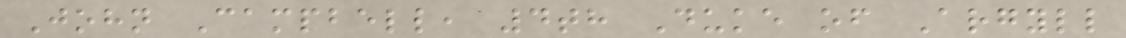John Campbell, 4th Duke of Argyll
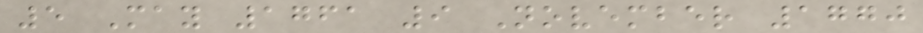5 May 1761 9 November 1770
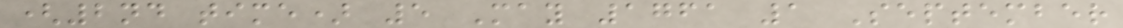(2nd time) 5 May 1761 1 September
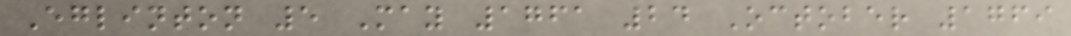Eglinton 5 May 1761 24 October 1769
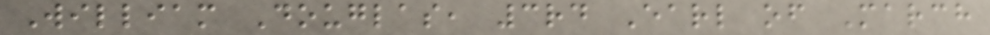William Douglas, 3rd Earl of March
